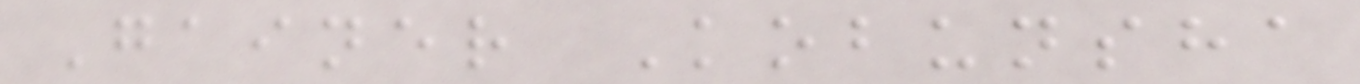Gainer Kobunsha
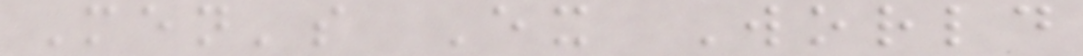Men's Ex World
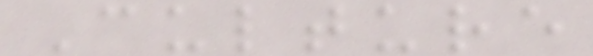Culture
